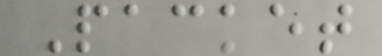Packet
